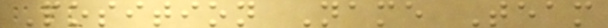Position Name Team
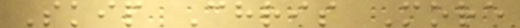Skip Chris More
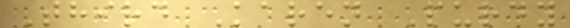Third Karen Purdy
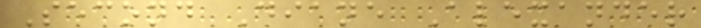Second Diane Alexander
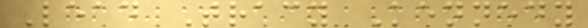Lead Tracy Kennedy
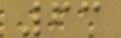63
